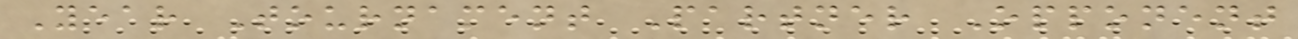Year Tournament Partner Opponent
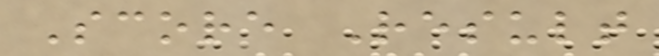Score Result
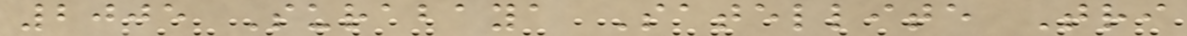2005 Surabaya Satellite Tri
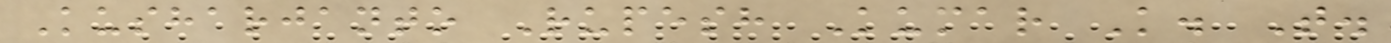Kusharjanto Rupesh Kumar K. T.
